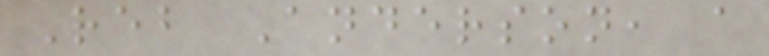Reb Anderson, a
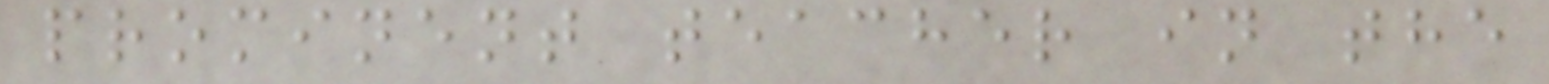prominent teacher in the
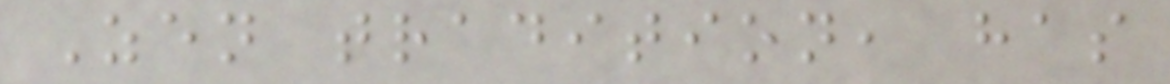Zen tradition, has
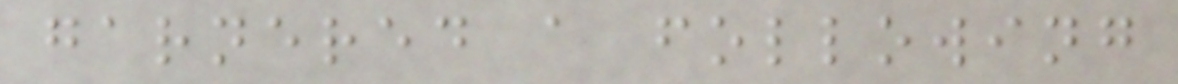garnered a following
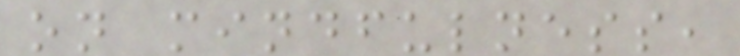on mindfulness,
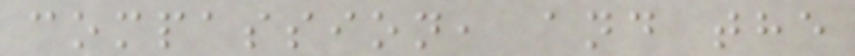compassion, and the
